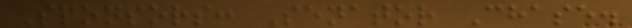Sponsors: Senator Chase.
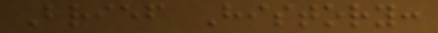Brief History:
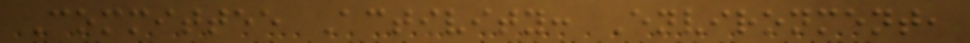Committee Activity: Environment,
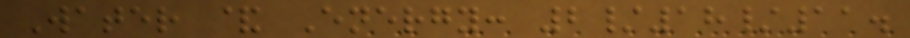Water & Energy: 2/18/11.
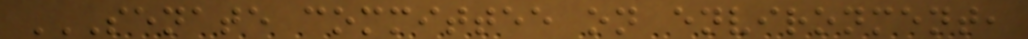SENATE COMMITTEE ON ENVIRONMENT,
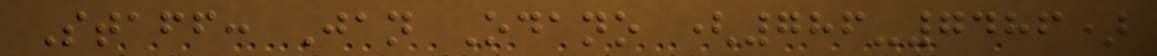Staff: Jan Odano (786-7486)
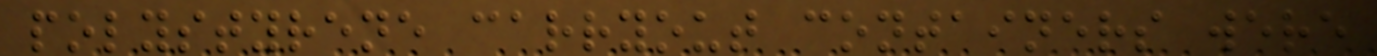polystyrene carryout containers were
